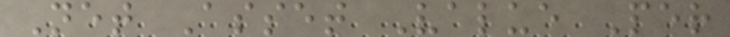Net Asset Value Per
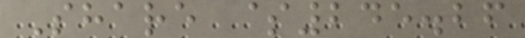Share $245.26
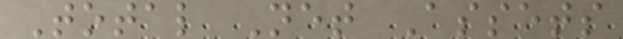Total Net Assets
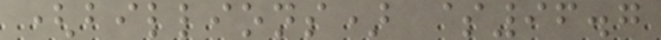(billions) $96.7
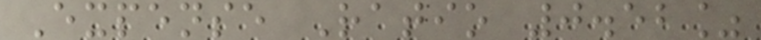Expense Ratio 0.52%
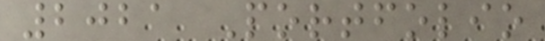2021 Portfolio
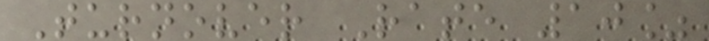Turnover Rate 10%
